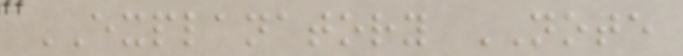EXPLANATORY NOTE
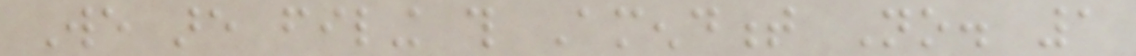We are filing this Amendment No. 1
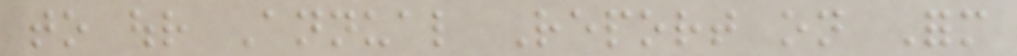to our Annual Report on Form
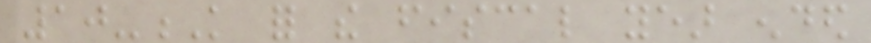10-K for the fiscal year ended
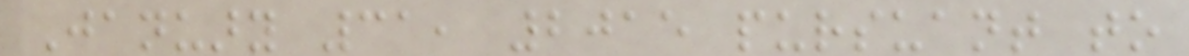January 31, 2015 pursuant to
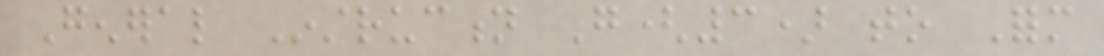General Instruction G(3) to Form
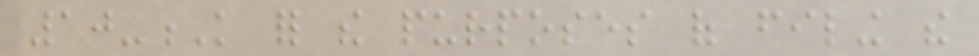10-K for the purposes of filing the
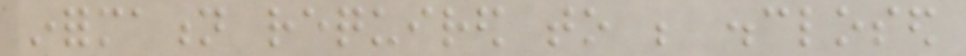information required to be disclosed
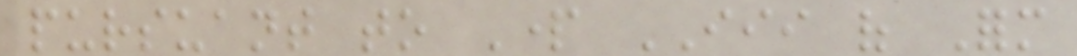pursuant to Part III of Form
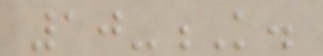10-K.
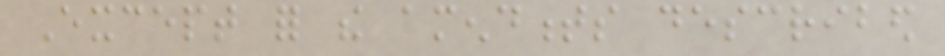Except for the amendments described
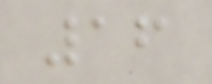16
